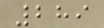289
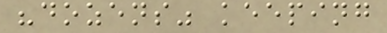"dozens" keeping
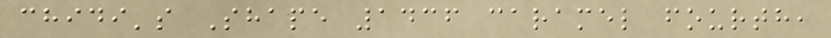chidi's Shape 1436 caramel fourth,
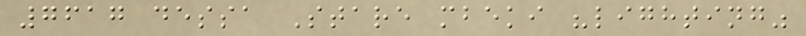7617 dessa Stare mbeki "lighting"
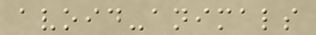avoid-animals
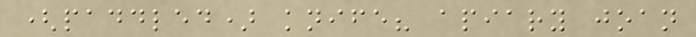(paddled) knife? apiary joan
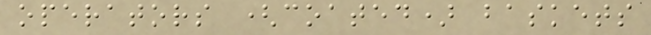operators (coated) baskets
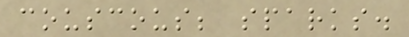couscous; sparks.
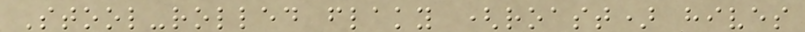Stool-rolled flaky (roast) hives
